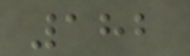182
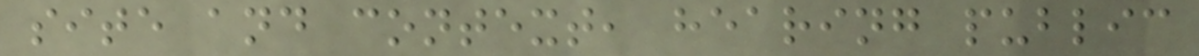site and context, hearing public
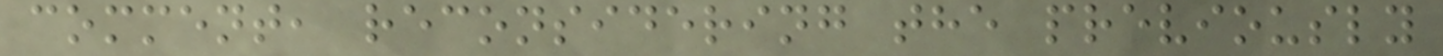comment, reconsidering the previously
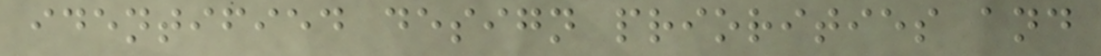identified design priorities and
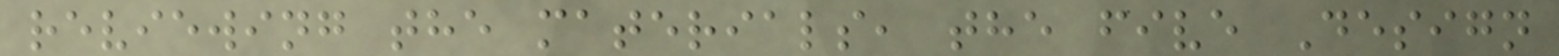reviewing the materials, the five Design
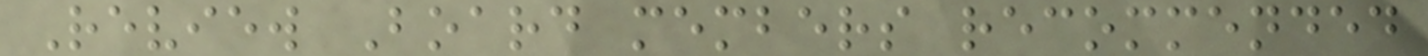Review Board members recommended
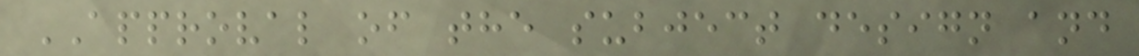APPROVAL of the subject design and
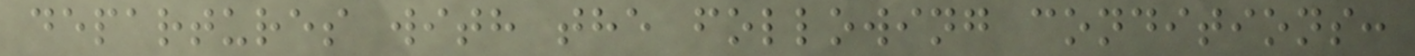departures with the following conditions:
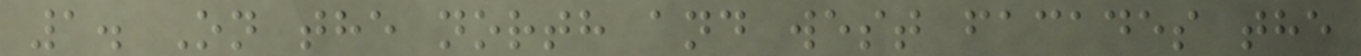1. On the north and west facades the
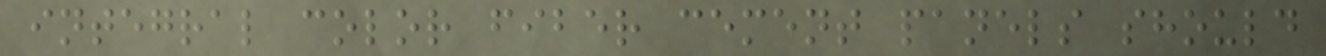integral color fiber cement panels should
